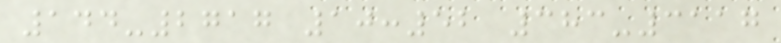144-2717 10:52 383-3117
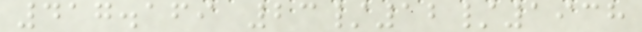417.169 23/12/1938
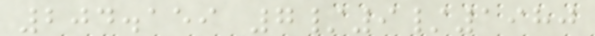204.159 7/9/1980
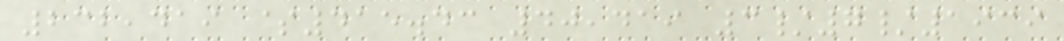232,419 $415.43 40,419 3/7/1939
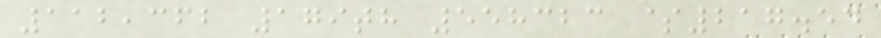112,362 179th 558323 $217.54
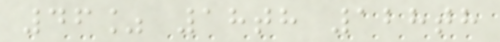46% 18th 128th
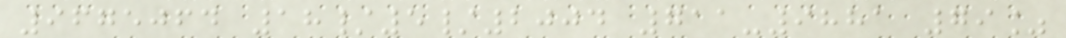9675064 18/5/2004 711-9881 79%
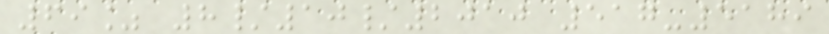69% 8/10/2010 517-5189
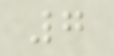7
